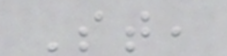St,
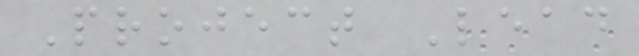Project Lead
